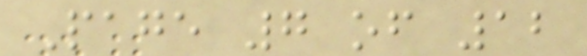Page 7 of 12
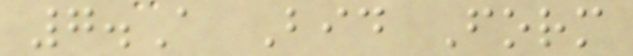7.A Bid Form
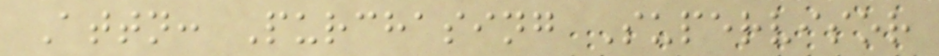Attn: Purchasing Supervisor
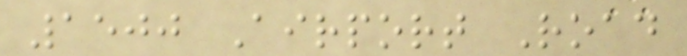1500 Airport Road
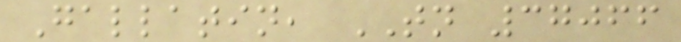Gallatin, TN 37066
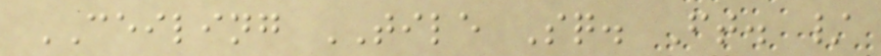CEILING TILE Sq. Ft. /
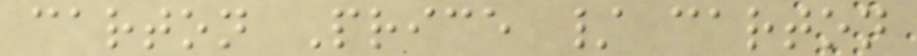carton Price / carton
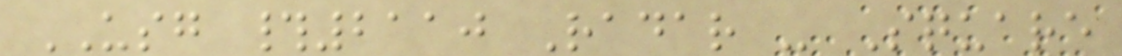USG #2110 Radar - Square
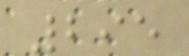295
